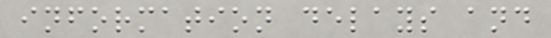information delays and
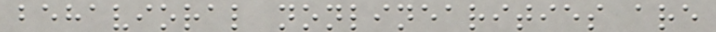behavioral nonlinearities are
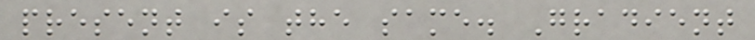present is the same. Gradient
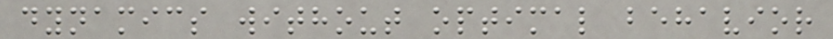dynamics without optimal behavior
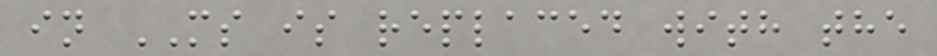in MS is replaced with the
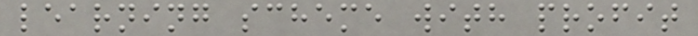learning scheme with profit
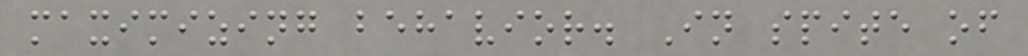maximizing behavior. In spite of
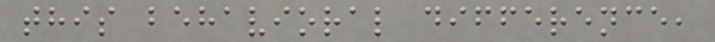this behavioral difference,
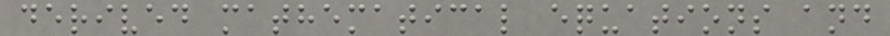derived mathematical equations and
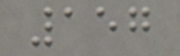157
